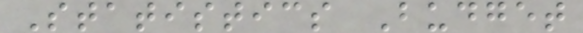Statistics Budget
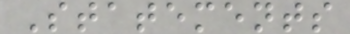Statements
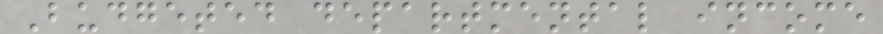Budgeted departmental income
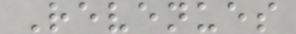Revenues
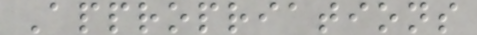Appropriations
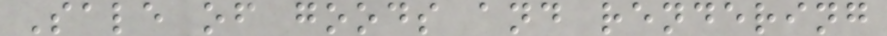Sale of goods and rendering
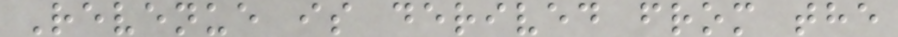Revenue is derived from the
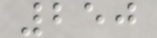250
